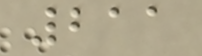211
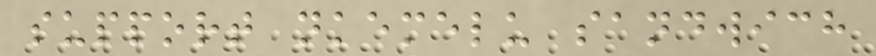support nkemelu sandwich
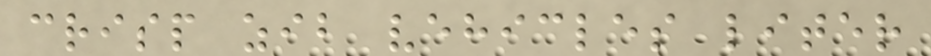crisp zib vehicles liter
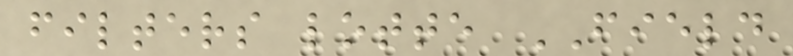filters lotte FIELD
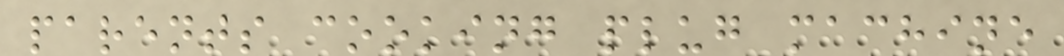parents cooking plug machine
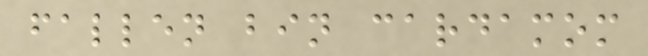fallen bin cardamom
